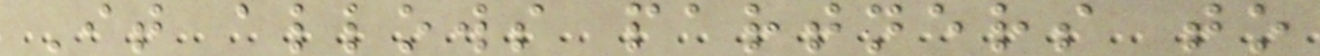It allows partners to
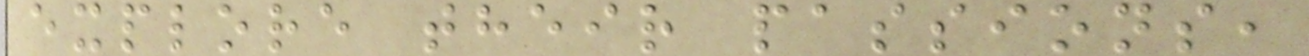explore their passions,
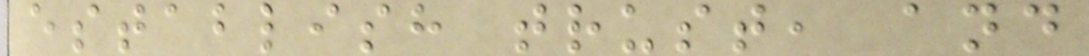establish trust, and
